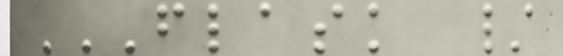FLASK /
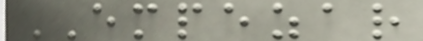EMPEZAR
